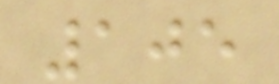105
